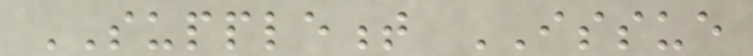SUPPLEMENT ISSUE
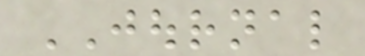JOURNAL
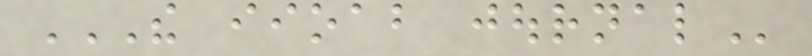THE IIOAB JOURNAL
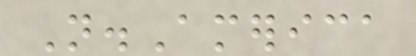N.America
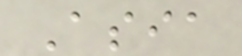Asia
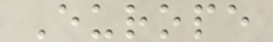Europe
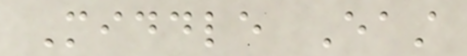Middle East
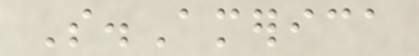S.America
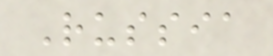Russia
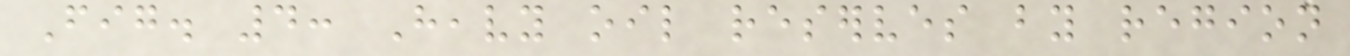Fig. 4: Heavy oil reserves by region
